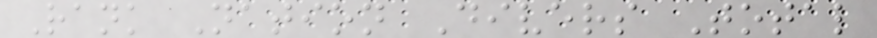Rank Nation Divers Total
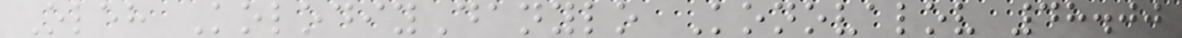Oleh KolodiyDanylo Konovalov 48.00
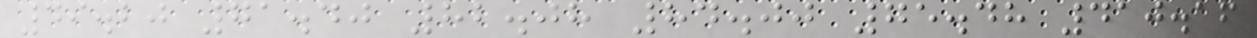49.20 71.40 82.08 84.00 75.48 410.16
